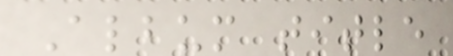Album title
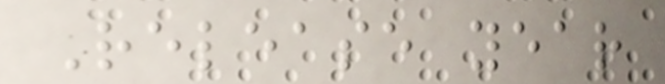Release year
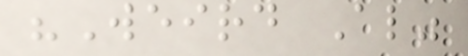"Weird Al"
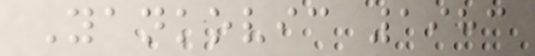Yankovic 1983
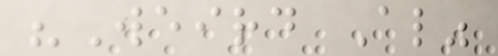"Weird Al"
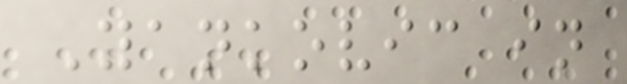Yankovic in
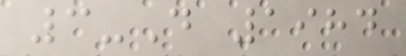3-D 1984
